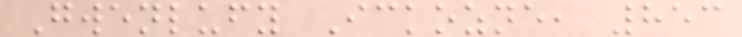Gwenlufy Ickozne, 853
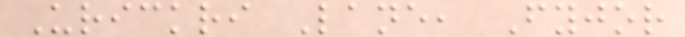Urickri Lane, Fyjor
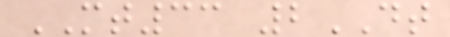MT33 2DT
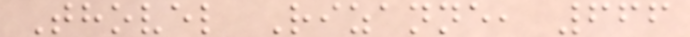Thovel Rizanne, 666
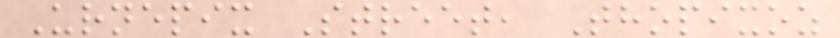Urnepix Street, Thopixoz
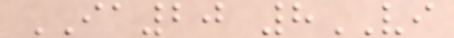IA20 8VI
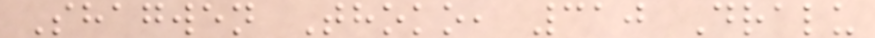Shagwen Thoko, 310 Dralu
